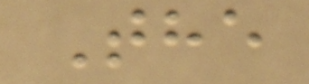The
